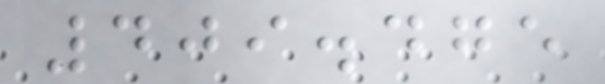409.475
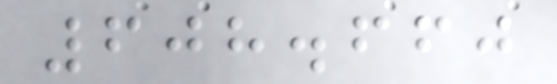608.660
